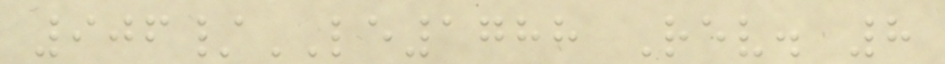906/LE1788 Rev. 8
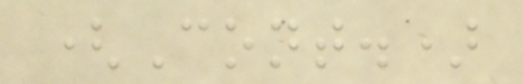(Cont.)
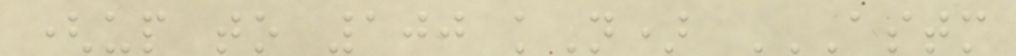(up to 100 kN) ASTM
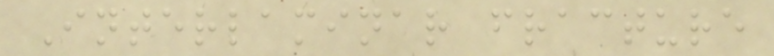Interlaminar fracture
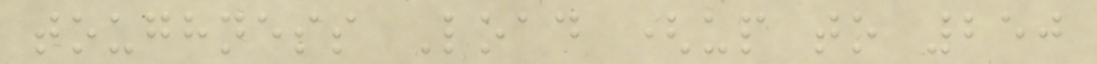toughness Load (up to 250
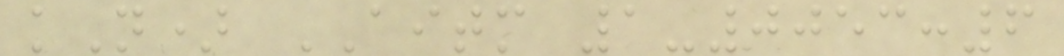kN) AITM 1-0053:6
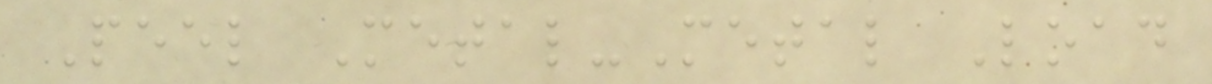Peel Metal-Metal Load
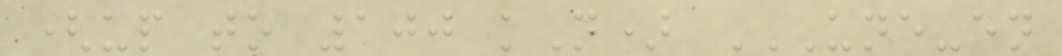(up to 100 kN) UNE-EN
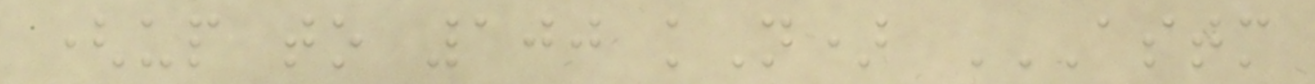(up to 100 kN) ASTM
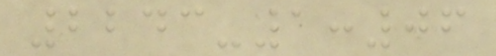2243-1:06
